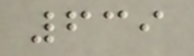639
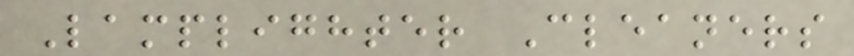Lamplighter Cleaners
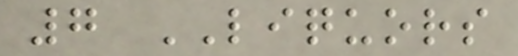7 LIQUORS
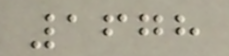1678
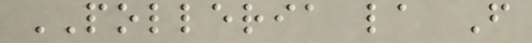POLLERIA la F
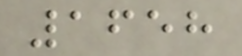1658
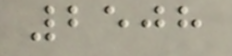2508
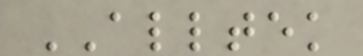ALLTEK
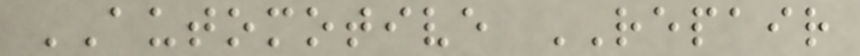AUTOMOTIVE REPAIR
